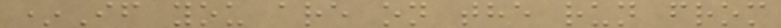*If you are on the run from
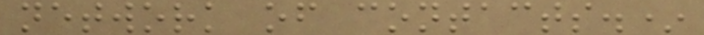network of contacts.*
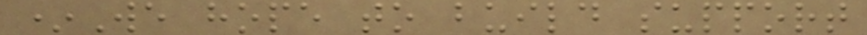*We hope to build support
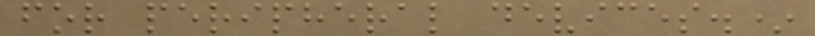for peripheral devices.*
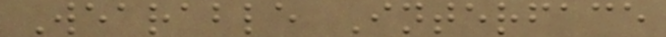Wearable Interface
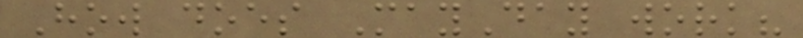How does MayDay work?
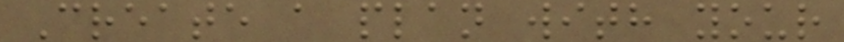Create a plan with your
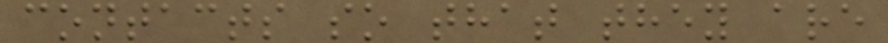contacts so that they are
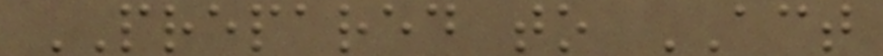PREPARED to ACT
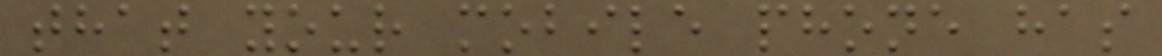that your mobile phone has
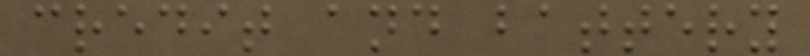credit and battery
